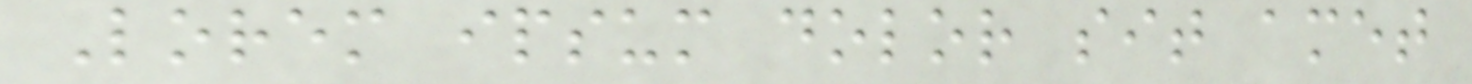Lorem ipsum dolor sit amet
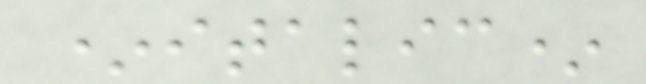*italic*
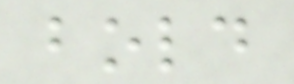bold
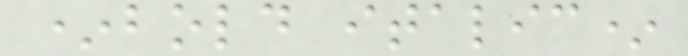*bold italic*
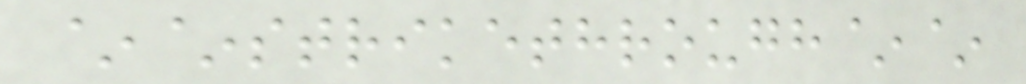~~strikethrough~~
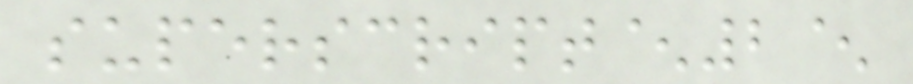superscript^2^
